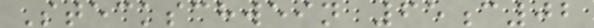Steckschwein 65c02
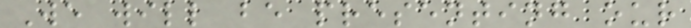We will be presenting our
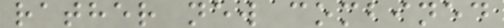rather new combined
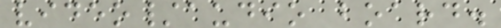video/audio board.
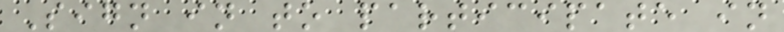Sign in to participate in
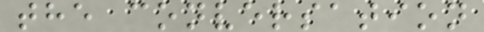the conversation
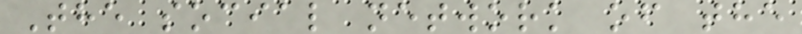The social network of the
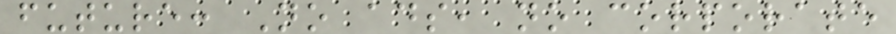future: No ads, no corporate
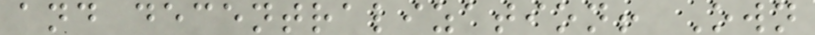and decentralization! Own
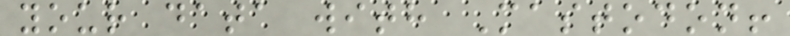your data with Mastodon!
